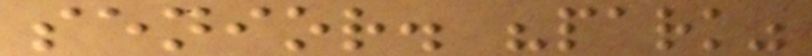senior. "park"
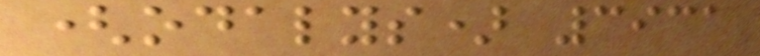(odalys) 3931
